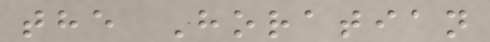the Horatian
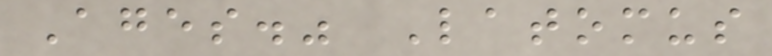Ages." Latomus
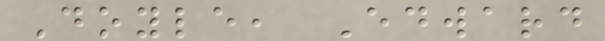Doyle, Edward
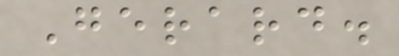Gerard.
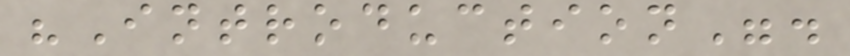"Introduction".
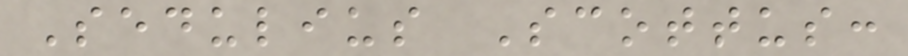Sedulius Scottus:
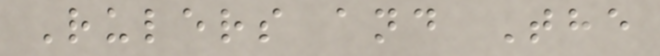Rulers and The
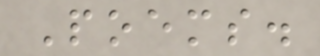Poems.
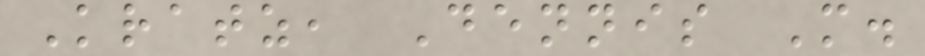Kratz, Dennis M.
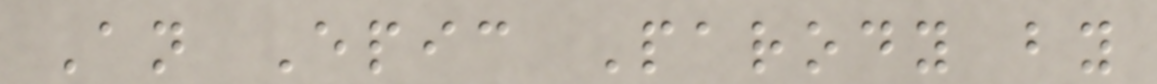An Epic Parody by
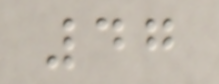47
